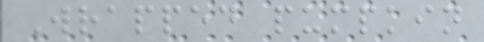Wrapped pumpkin
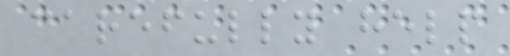carefully help
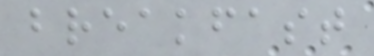breakfast
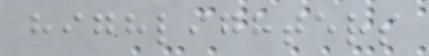highlighters
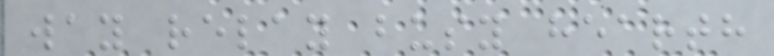way relay busy hearth
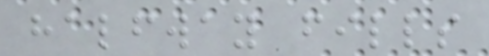halfway fills
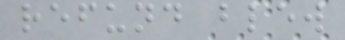refund blew
